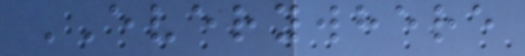EVERYWHERE
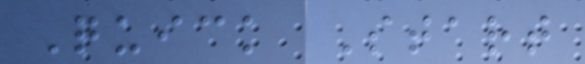Quick Start
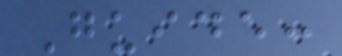Guide:
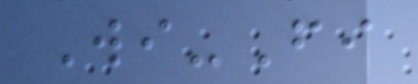Wi-Fi
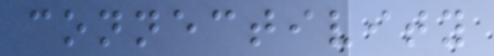connectivity
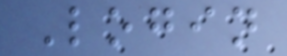Login
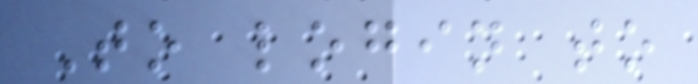To login to
